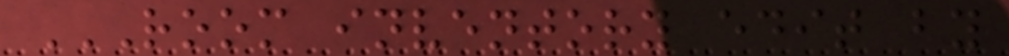ROOM INVENTORY EDIT BY
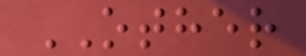OTHER
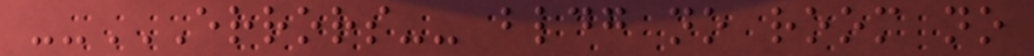--ERRORS-- BLDG NO ROOM NO
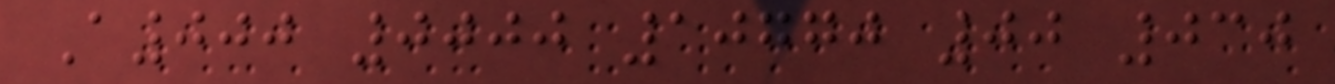A000 0000 10770 00 030
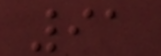91
